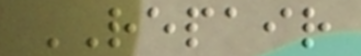REPAIR
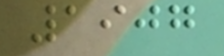1907
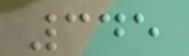345
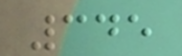345
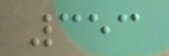353
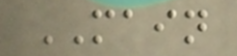MAIN
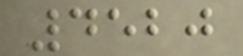4520
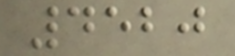4520
